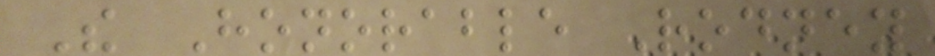The Honorable Rodney
